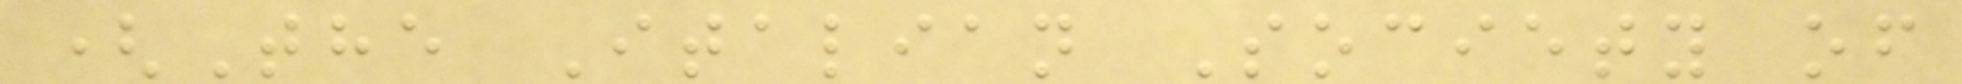(The Italian Society of
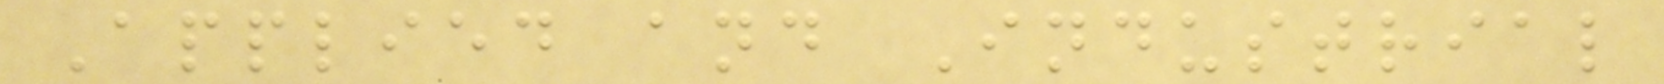Applied and Industrial
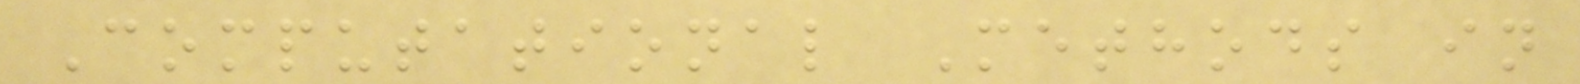Computational Methods in
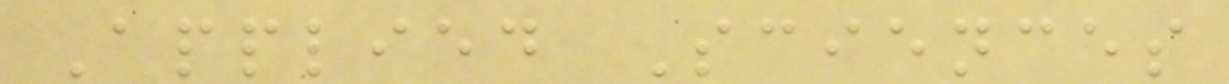Applied Sciences
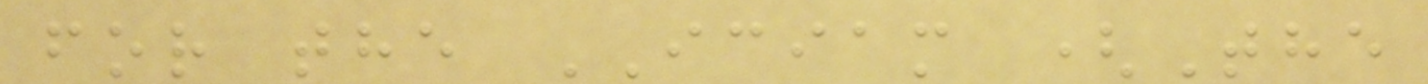for the ICIAM (The
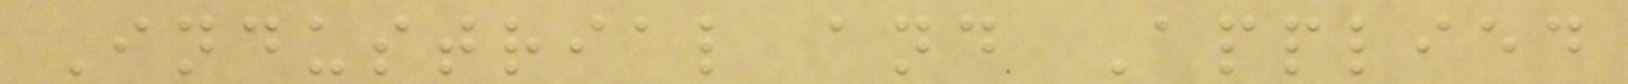Industrial and Applied
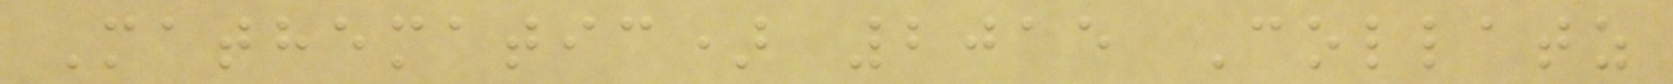Mathematic) 2015 Collatz
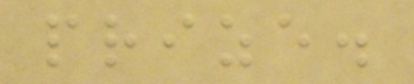prize.
